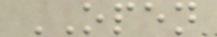OPEN
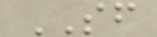SF
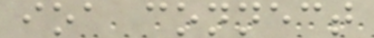ioa connect
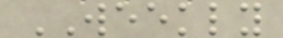WEEKLY
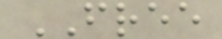FREE
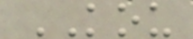KOU
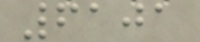6101
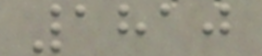1810
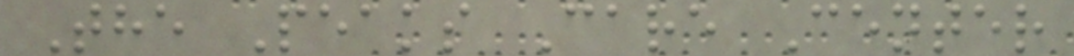The Peaks Care Center
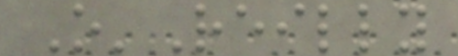O'Reilly
